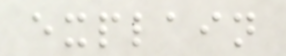explain
